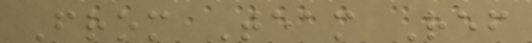From Team Ref
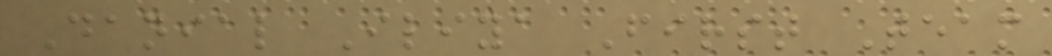Danial Iliya First Team
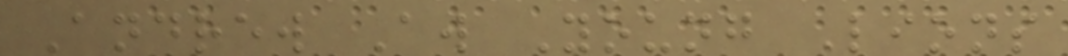Andrew Aw Young Lions
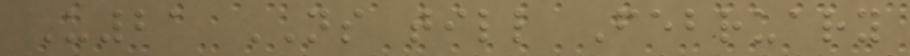U21 NS till February
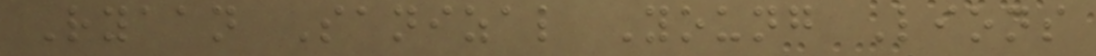Ryaan Sanizal Young Lions
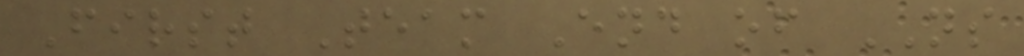First Team End of NS
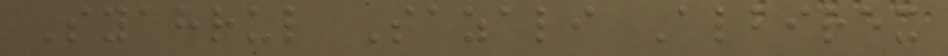Syahrul Sazali Albirex
